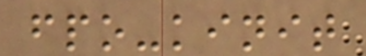fpo-kinit
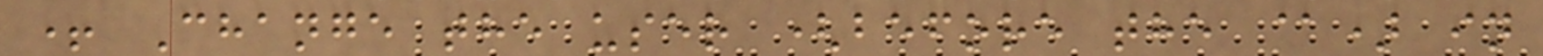+ Change the user (before the @) in
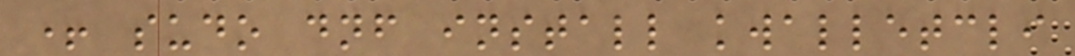+ sudo dnf install kwalletcli
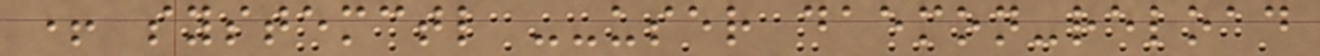+ systemctl --user daemon-reload
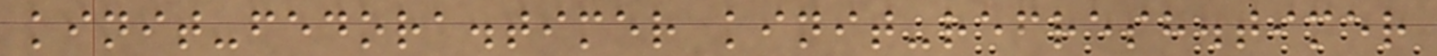kinit-fedora.timer kinit-refresh.timer
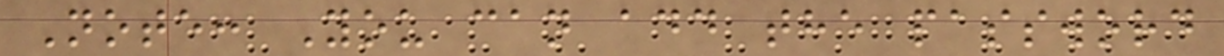Note: You can add the password
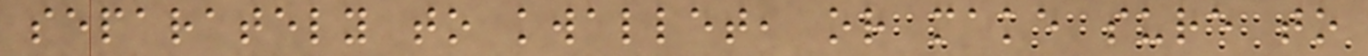separately to kwallet, or make sure to
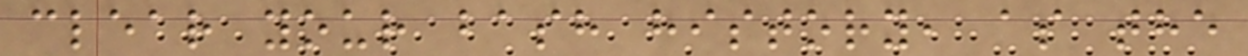clear your bash history, as the
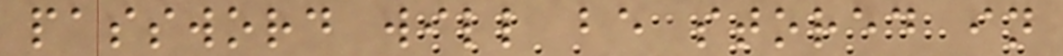password will be stored in
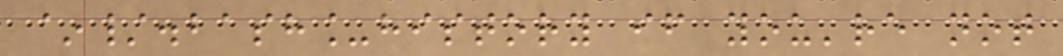~/.bash_history if you're not
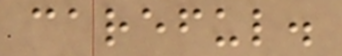careful.
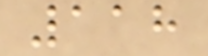118
